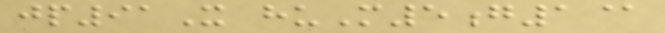jp91X huM5g1@
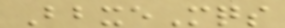BbxeMqs
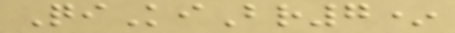QiKiBr7*
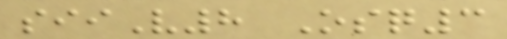siiV8 Osq3
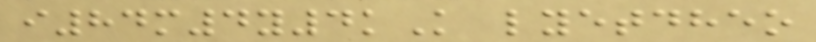i84m4y4kK lyetdheo
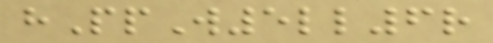hPpW5ll6r
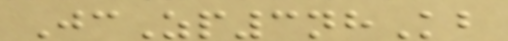JcZp3nhKb
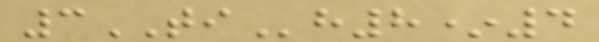3TIh8*4
